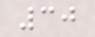30
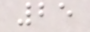25
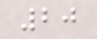20
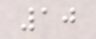10
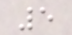5
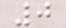0
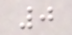0
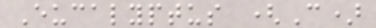Eucalyptus (C)
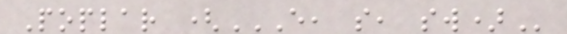Poplar (E, S, SW)
